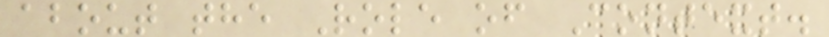about the Role of Context.
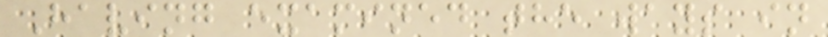Having examined the ways in
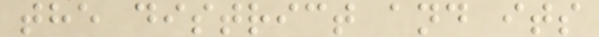the district and its
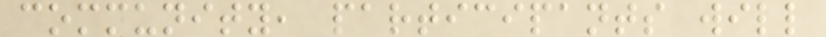community, participants will
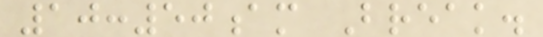10:50am Break.
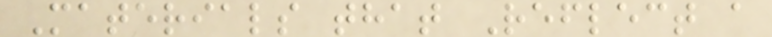Materials that Reflect a
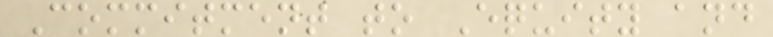Commitment to Equity and
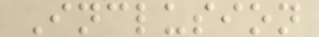Inclusion
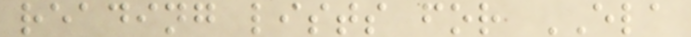reading lists for ELA
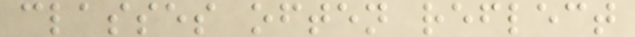classes often reflect
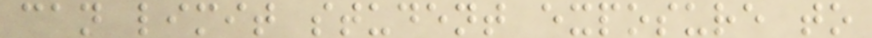can limit student exposure to
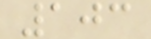103
